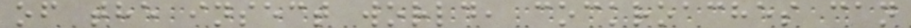of the insect world, cockroaches can
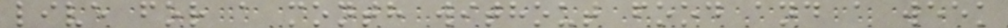live for a month without food and a week
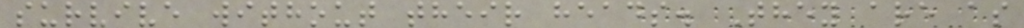survive without their heads. They are as
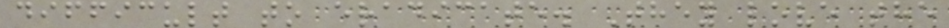difficult to eradicate. They love the
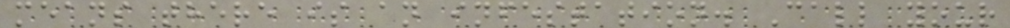means there is an infestation. Call your
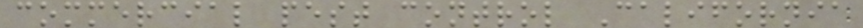commercial pest control California
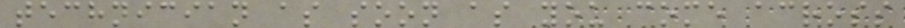technician as soon as you come across
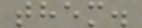them.
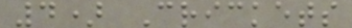4) Crickets
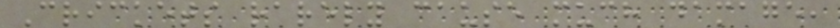Crickets rarely cause much damage,
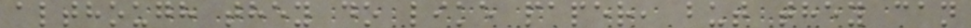although they do like paper, but they can
